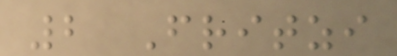2 Fritzi
